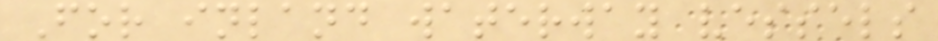For inland waterway vessels
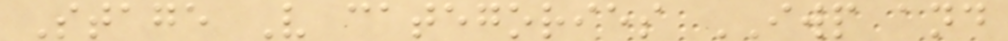Stage V categories IWP and
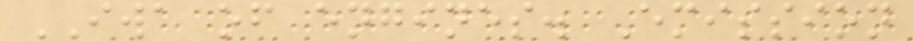IWA of engines. Emission
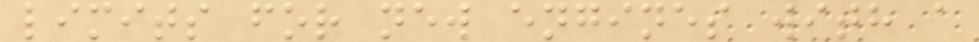limits for new engines with a
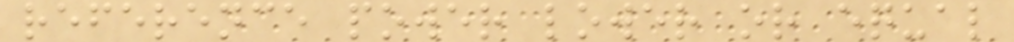reference power lower or equal
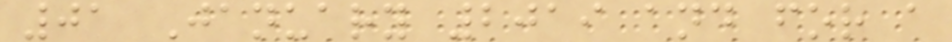01 January 2019 and for a
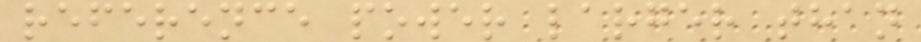reference power larger than
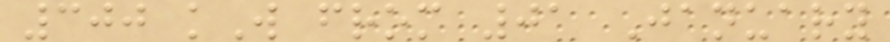300 kW from 01 January
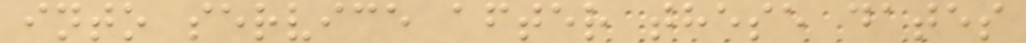into service after these dates
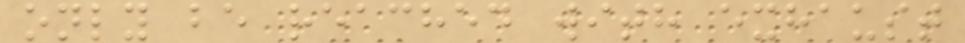only be reached with exhaust
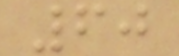60
